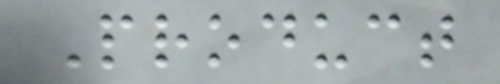Product
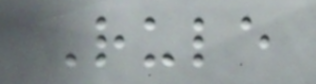Rule
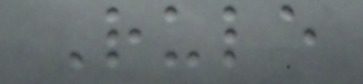Rule
